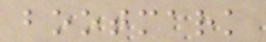bootmark
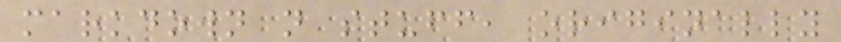markdown n stuff, originally
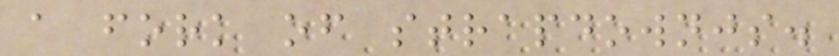a fork of strapdownjs.
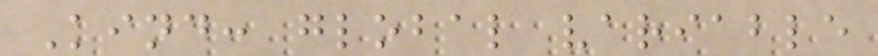Kind: global variable
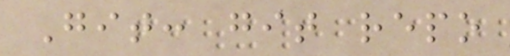Git: git repo
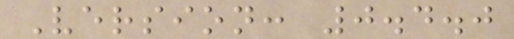Version: 0.4.0
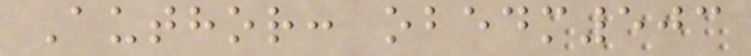Author: obedm503
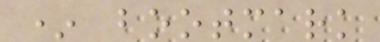* bootmark
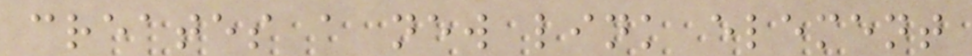creates a new link element
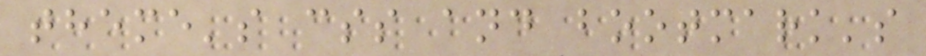theme's css and bootmark's
